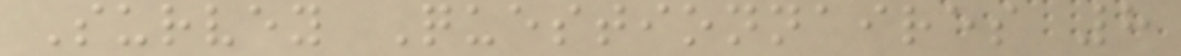Survey Questionnaires 8
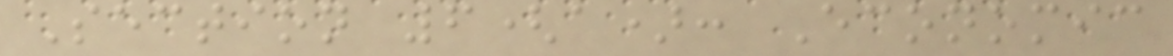Section 6(a): Economic
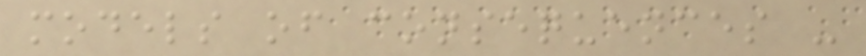models of consequences -
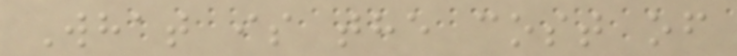What is the cost of
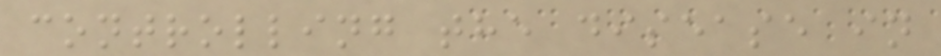controlling the disease in
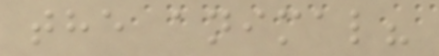the animal?
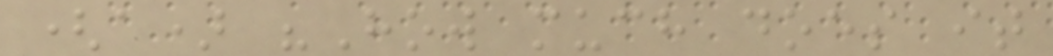(a) "How much does it
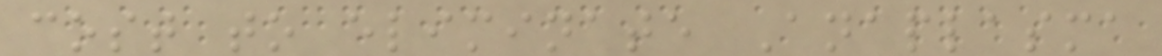cost to eliminate Anaplasma
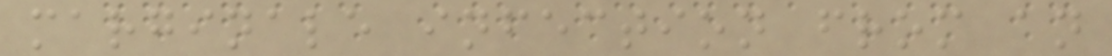marginale infection from an
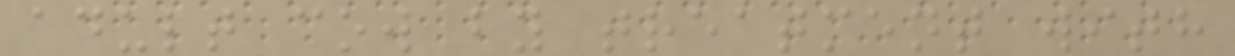adult cow by treatment with
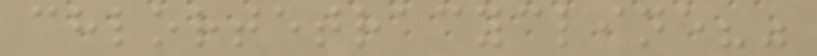chlortetracycline?"
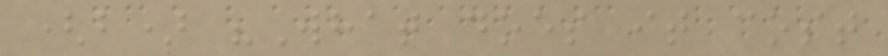(b) "What does it cost
